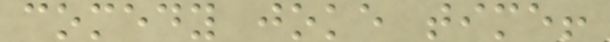comedy joke time!
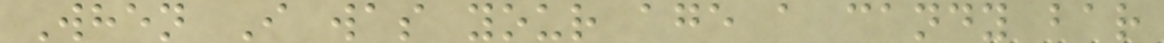When I was your age a candy bar
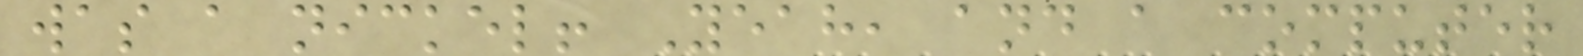was a nickel! Yeah, and a computer
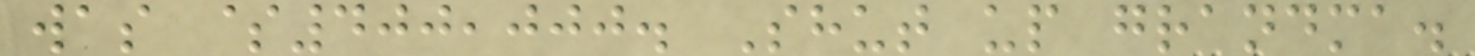was $400,000. Shut up grandma.
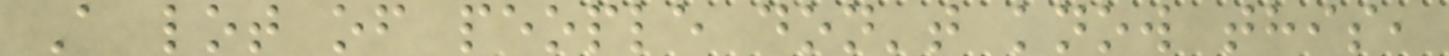A lot of people don't know this,
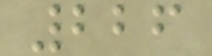226
